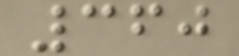360
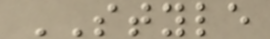STYLE
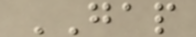GAP
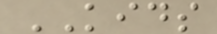KIDS
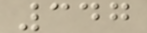347
